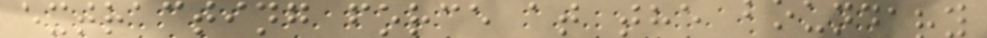extracting force at the boundary
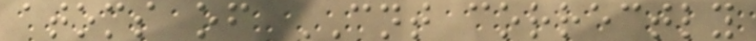atoms of CNT correctly
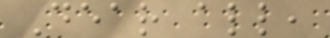Dear all,
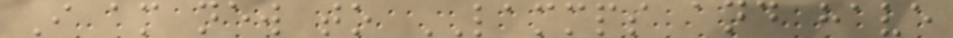I am new to LAMMPS and have
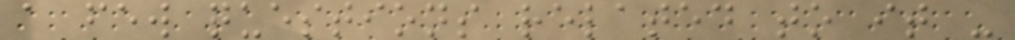a few questions related to it -
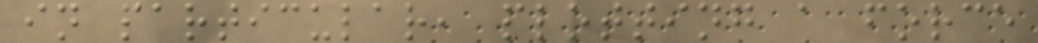in particular, plotting a force
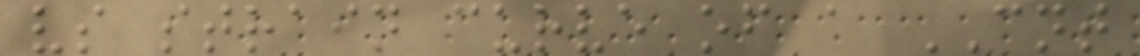vs strain curve of a CNT
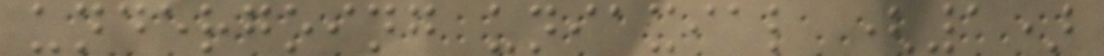undergoing uniaxial (1)
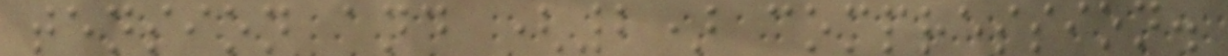tension and (2) compression.
